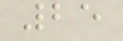25
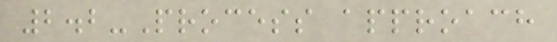2.2-Process approach
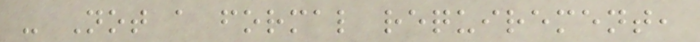- Not a formal requirement,
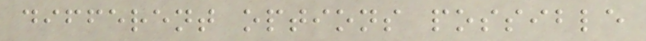different options possible
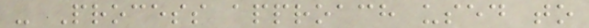- Process approach used to
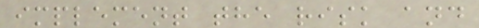implement the risk and
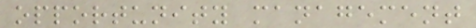opportunity management
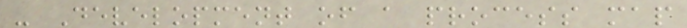- Development of a process map
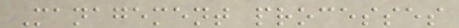Management processes
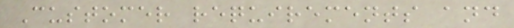Customer requirements and
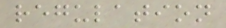regulation
